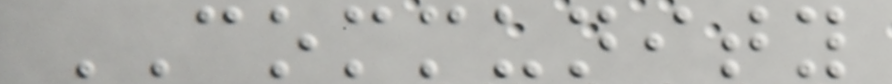COMMUNITY
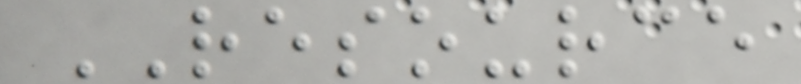RESOURCE
